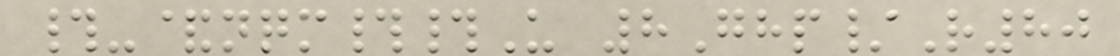#-&nqm##U 8Ghp/R80
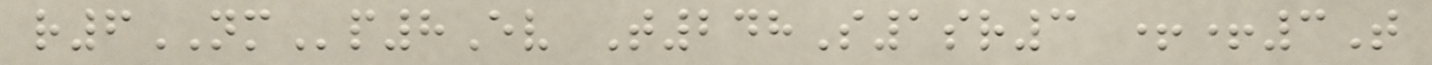r6NMp8Ev T248S1sr3 ++3T
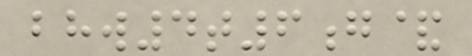bhw4t6g&
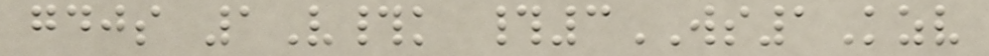gdjs 1V#k #3WS1Kzv
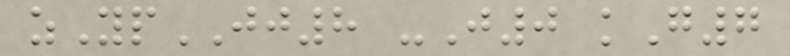zYpJJ8 -J0 kG7
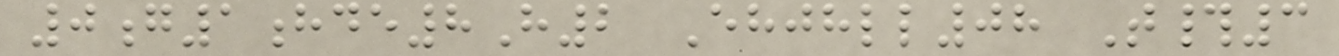0g1hde8H2 Ehjhll08 T#3
